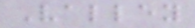Valley
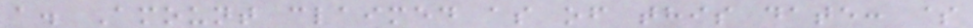a. Amount claimed as of this date: $
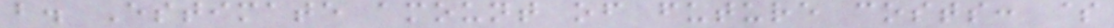b. Estimate amount of future costs: $
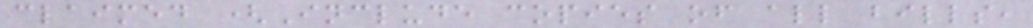claimed (Include copies of all bills,
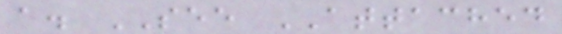a. SEE ATTACHED
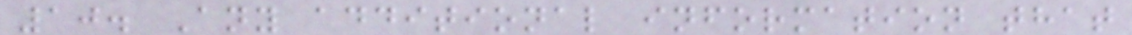10. Any additional information that
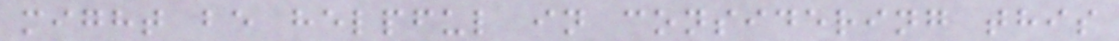might be helpful in considering this
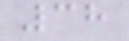38
